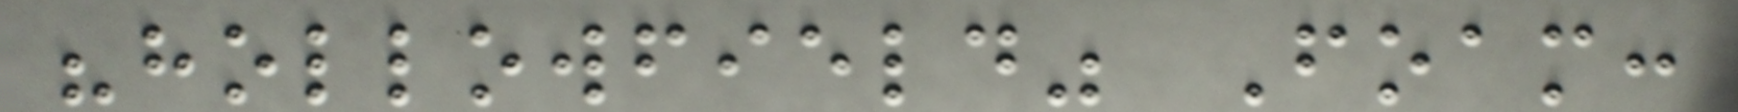"hollowfield" Foam:
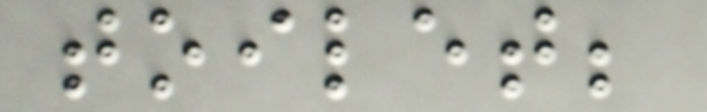toilet;
